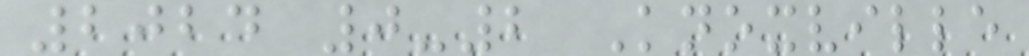2024 0-2 Knoxville
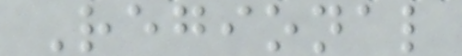Regional
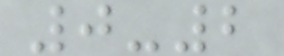0-2
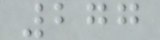277
